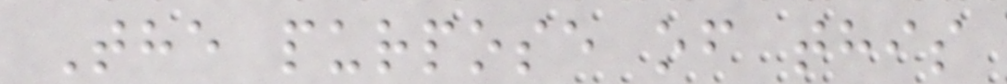The purpose of this
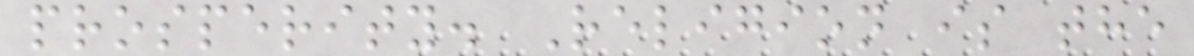prosperity. Religion is the
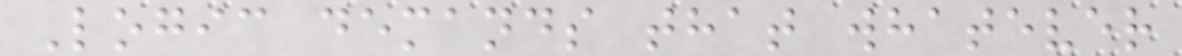Logic demands that whatever
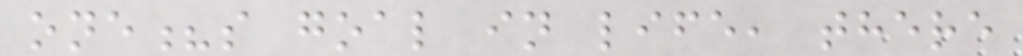one?s goal in life, there
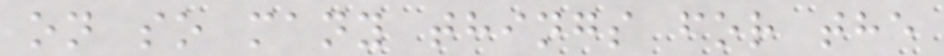on so many things for the
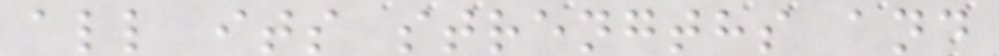all its strengths and
